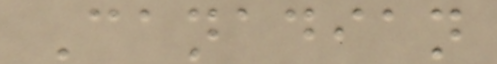Canadian
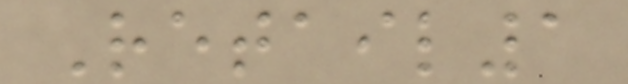Retail1
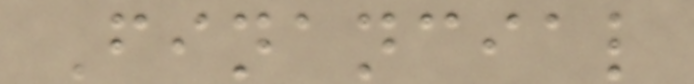Financial
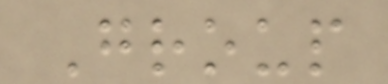Group
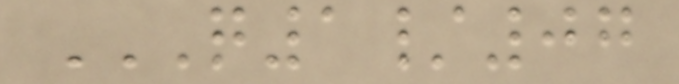Q1/07
